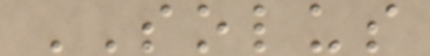SOLUS
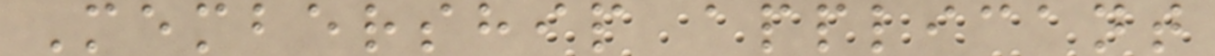Membership applicant
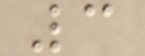3
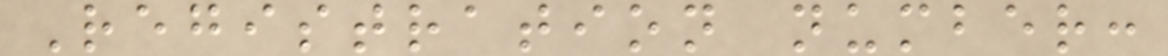Registration number:
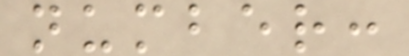number:
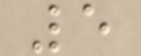5
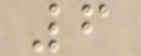6
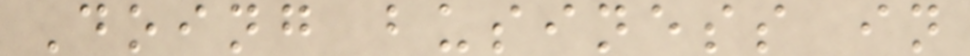Doing business in
